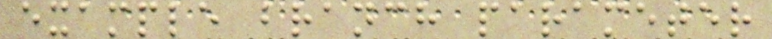example branch parameter
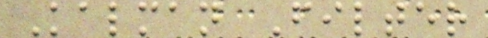Kalman Filter
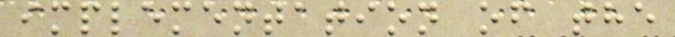implementation of the
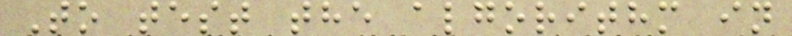To test the algorithm in
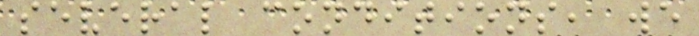several conditions, we
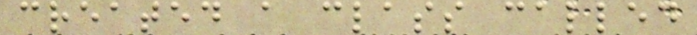created a class called
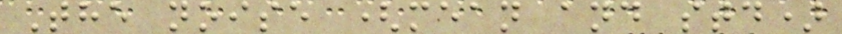The noise (mean and std)
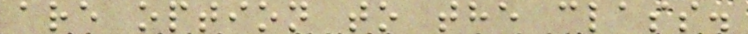are option to the class.
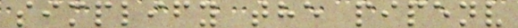simplify the pipenv
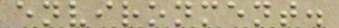environment.
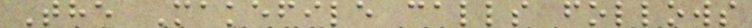The Makefile calls follows
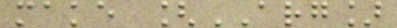make [ARG]
